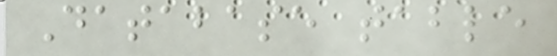Database table
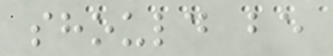should be
